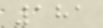181
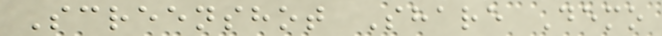Screenshot Share Demo
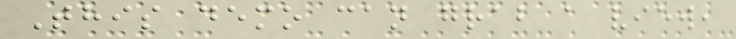This demo can grab a view,
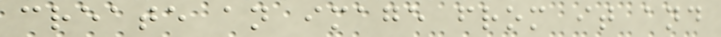create an image from it and
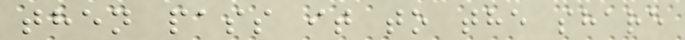then pass it to the share
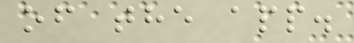of the app.
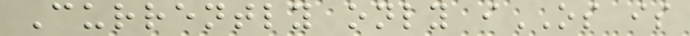Currently only iOS is
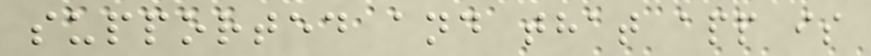supported and that app is
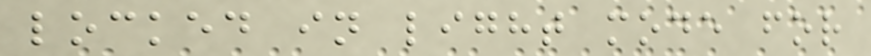locked in light mode for
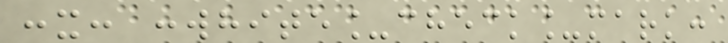:x: :white_check_mark:
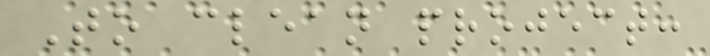To clean project:
